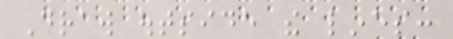Draw outside the lines:
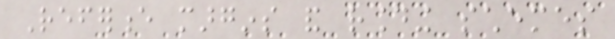Reference margins and rounding schemes
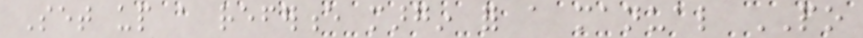Set up a reference margin for a manual PO
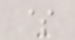$
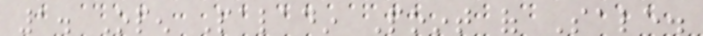1. Open Paladin Point of Sale.
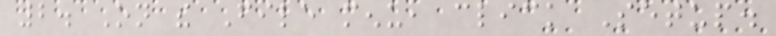2. On the File menu, click Setup.
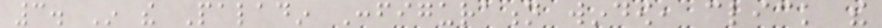3. In the Paladin Configuration window, click the
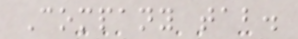Company tab.
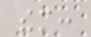them:
